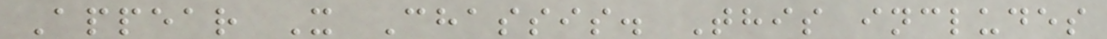Appear X Chassis. This includes
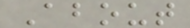About
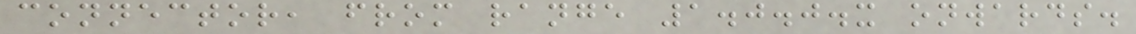connector, from range 1.0.0.x onwards.
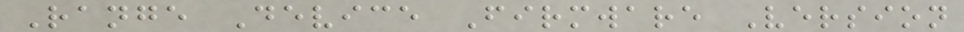Range Device Firmware Version
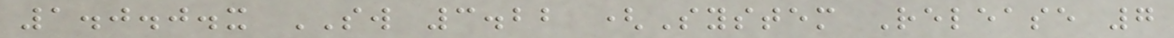1.0.0.x SW 3.22 (System Release 7
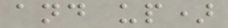and up)
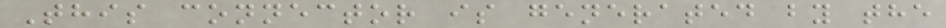This connector is generated by the
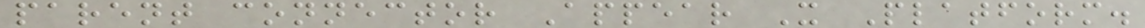parent connector Appear X Platform.
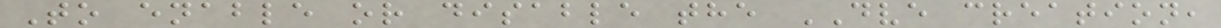To enable or disable the DVE creation,
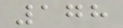178
